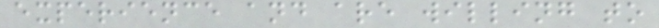experience and are willing to
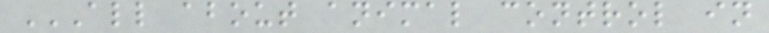ALL ABOUT ANIMAL CONTROL IN
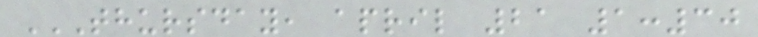THURSDAY, APRIL 21 1:30
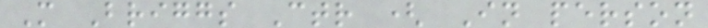M Briggs Ctr ( In person
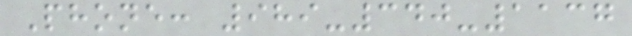Phone: 989-340-1137
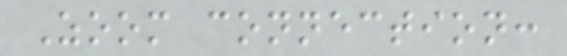Zoom connection:
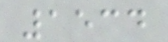1534
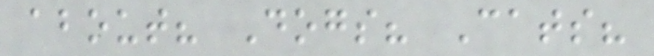about? Dogs? Cats?
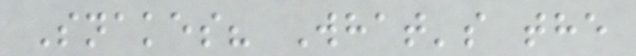Snakes? What's the
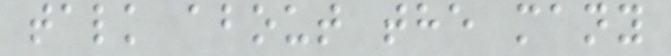talk about the many
